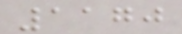1170
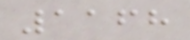1168
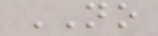NO
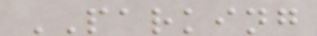PARKING
